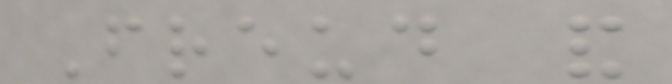Freud and
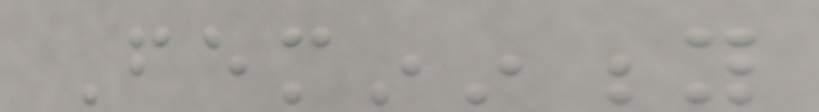Femininity
